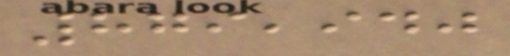879,940
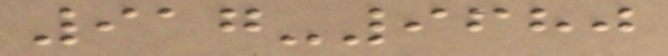917-9680
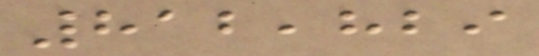812,829
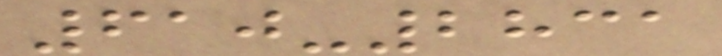610-2831
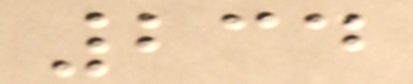234
